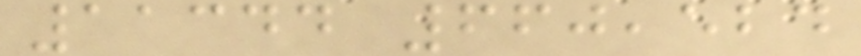11344 660,524
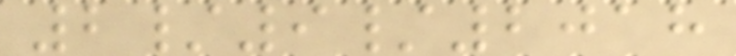2/9/2018
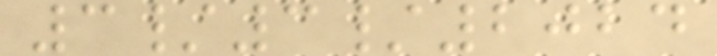3/3/2024
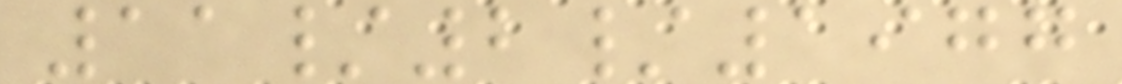11/2/1977
